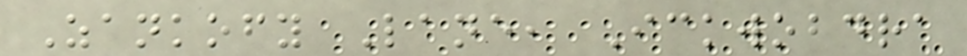Zankofy Lane, Ickwobdra
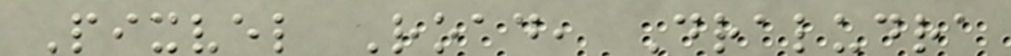Pixvel Road, Draludra
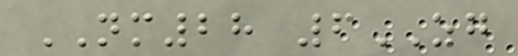NM28 6ZG
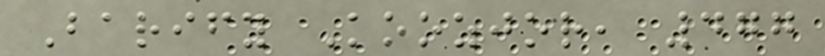Barify Koozjor, 477
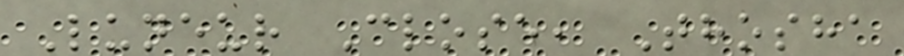Luneur Close, Thosha
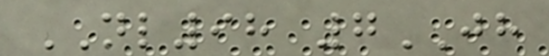NL98 7JH
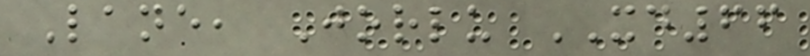Lane, Jorlu XD66
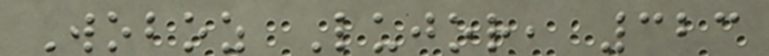Woboz Lujor, 323
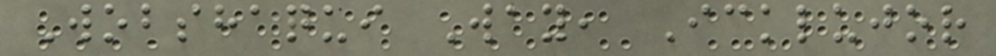Wobshaqui Way, Icklujor
